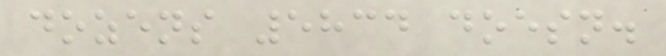dozens 5834 doesn.
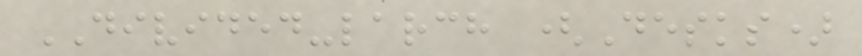DIVIDED-larch (Desks)
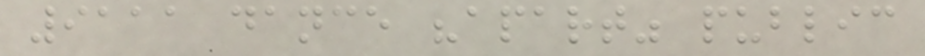9111 dance "apart" public
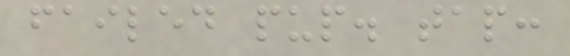failed pup. tap:
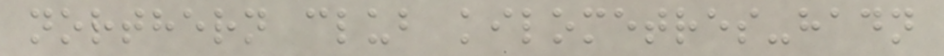northern club kilometres-hadn
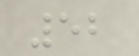52
